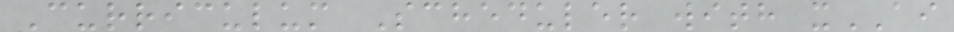Curriculum Scheduler with xAI
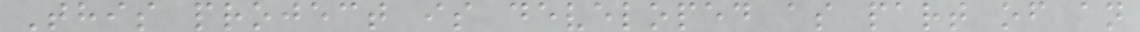This project is developed as part of an
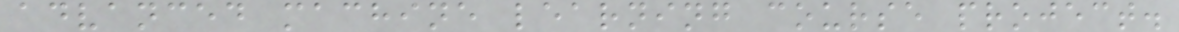advanced machine learning course project.
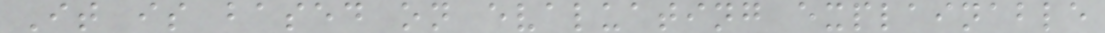It is based on evaluating explainable
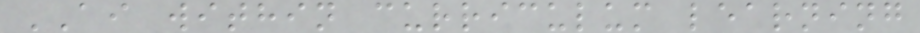AI within curriculum learning
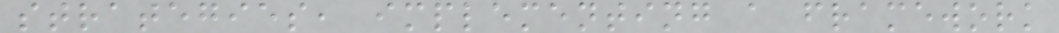strategies, implementing a framework
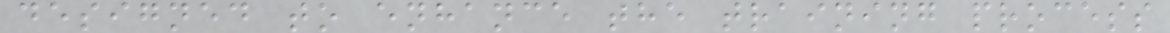designed to enhance the training process
